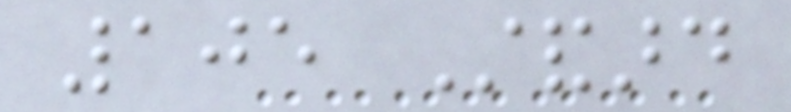105 Standard
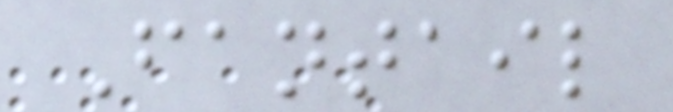Fantail
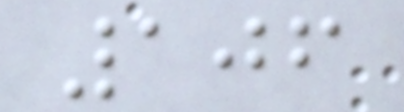106
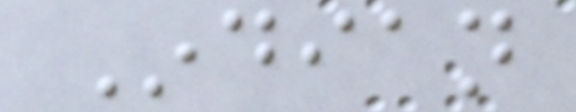Indian
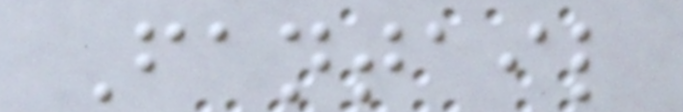Fantail
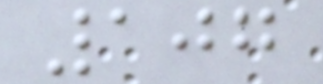107
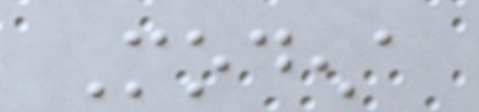Modena
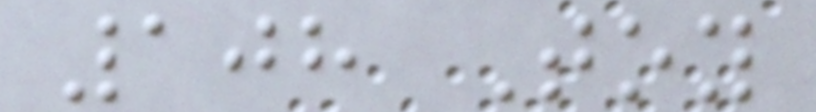108 Toy
